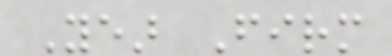Year Firm
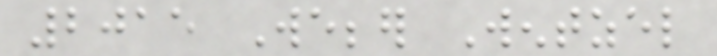2015 Webber Wentzel
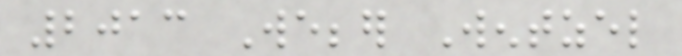2013 Webber Wentzel
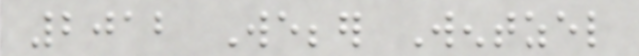2012 Webber Wentzel
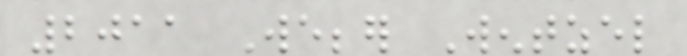2011 Webber Wentzel
